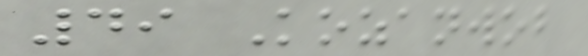49 Kozanwob
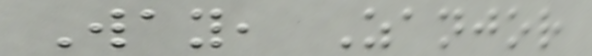Way, Zanjor
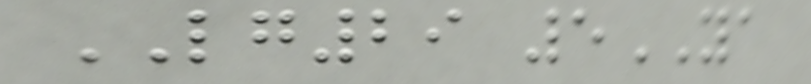LG29 5YA
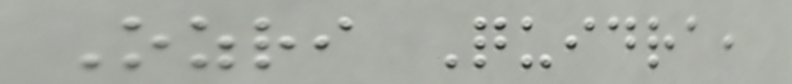Ozri Quidra,
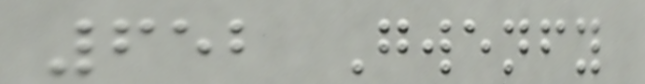652 Gwenfy
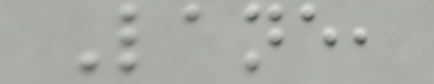Lane,
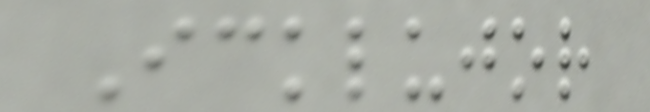Icklujor
